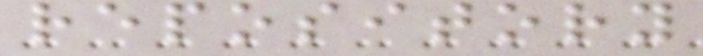repository
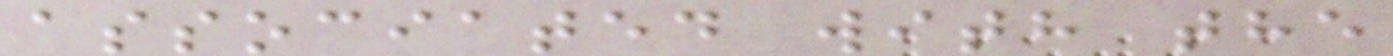associated with the
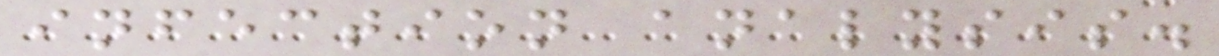infection analysis.
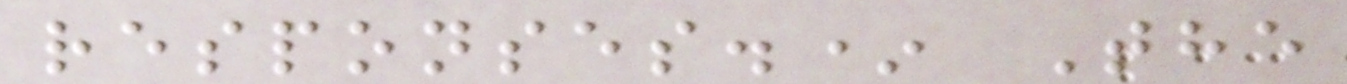responses.* The
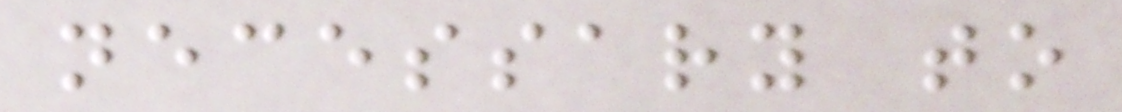necessary to
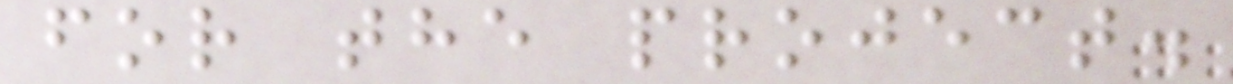for the project.
